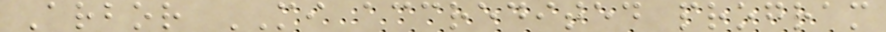Arbor MI accredited program
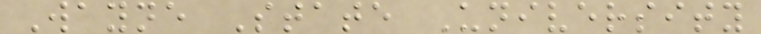Wayne State University
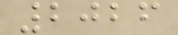2026
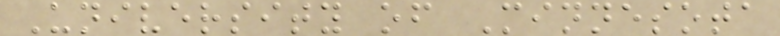University of Minnesota
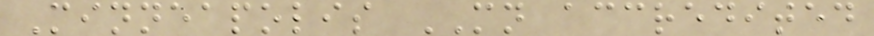Minneapolis MN accredited
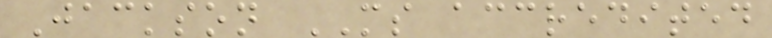Jackson MS accredited
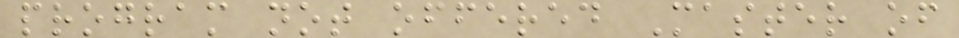program not offered Master of
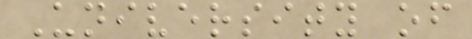University of
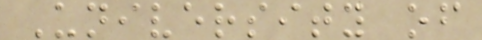University of
